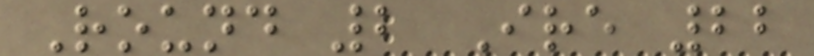Round 2 Ire 22
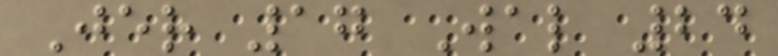Jer 17 Wal 24
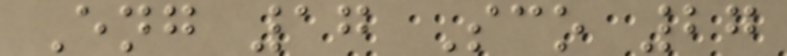Eng 17 Sco 27
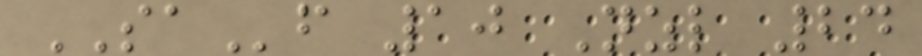SAf 10 Nzl 24
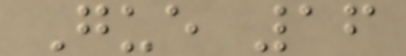Gue 16
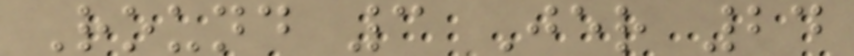Round 3 Jer 24
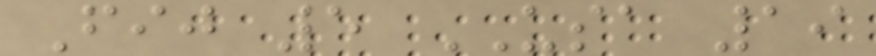Fij 5 USA 19
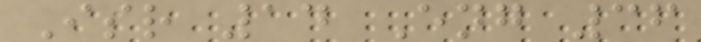Isr 14 Eng 36
